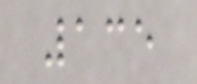135
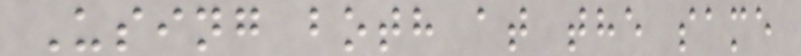Using both at the same
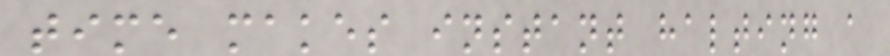time makes instant halting a
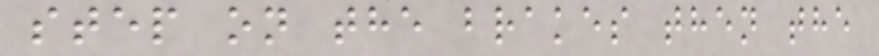step on the brakes then the
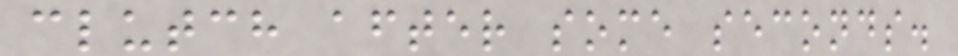clutch after some seconds.
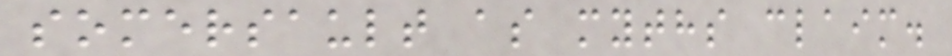somersault as myths claim.
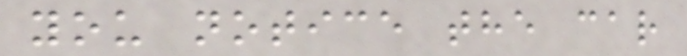you notice the car
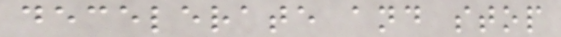decelerate and stop
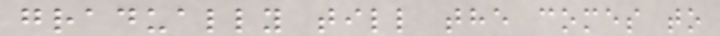gradually till the comes to
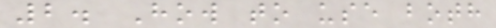2. How to use both
